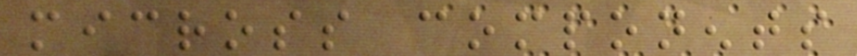micross components
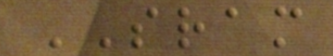SRAM
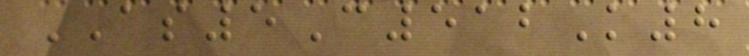AS5C512K8
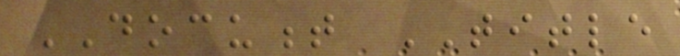DOCUMENT TITLE
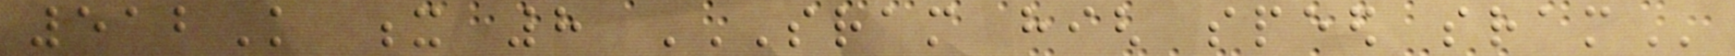512K x 8 SRAM HIGH SPEED SRAM
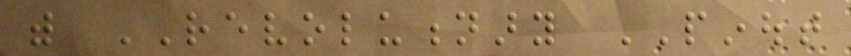with REVOLUTIONARY PINOUT
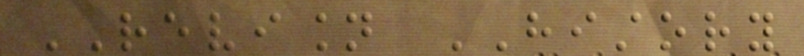REVISION HISTORY
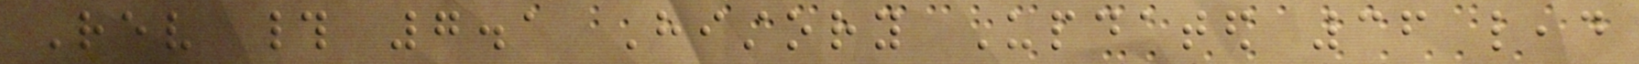Rev # 7.1 History Updated 36 lead
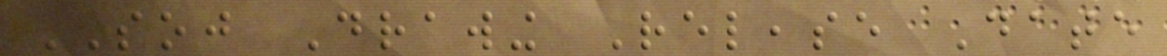SOJ Drawing Release Date
